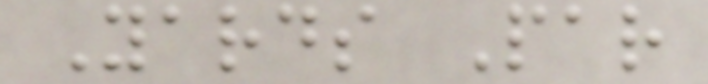Yards Par
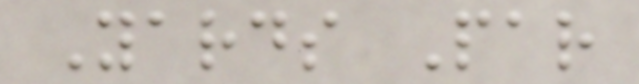Yards Par
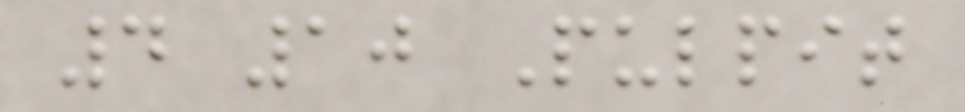4 10 Pulpit
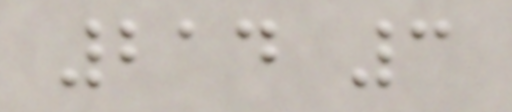214 3
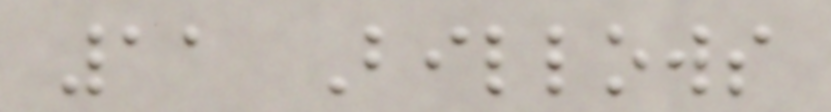11 Billows
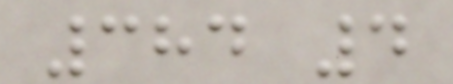384 4
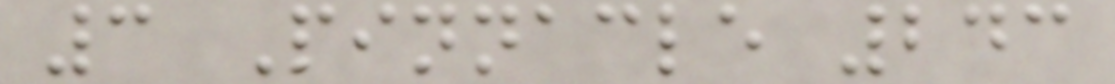3 Pinnacle 243
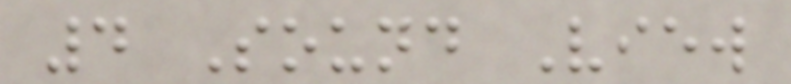4 Sound View
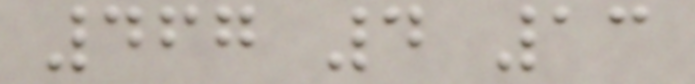467 4 13
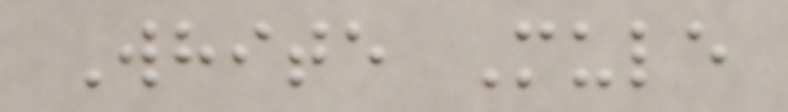White Mule
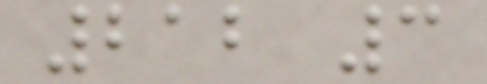212 3
